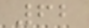62
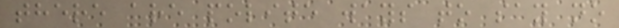there are polite ways to say no
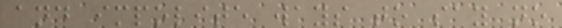and impolite ways to say no
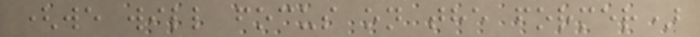(we will focus on the former)
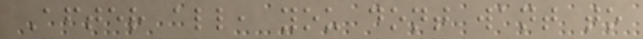After all, you dont want to
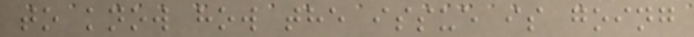to know how the issue is going
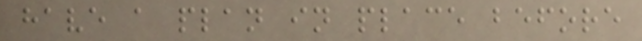have a plan in place before
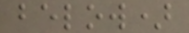below)
